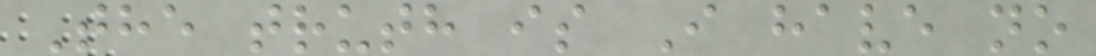The truth is I have no
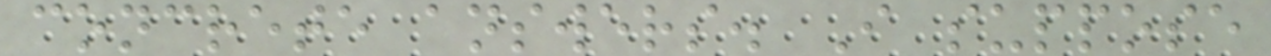concrete answers. I suppose
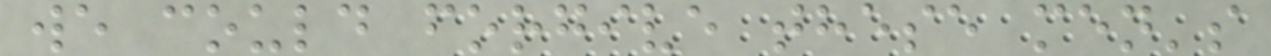we could forgive these men's
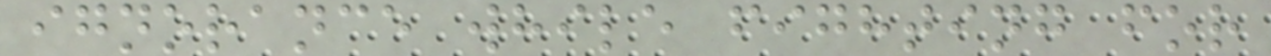ignorance while fighting for
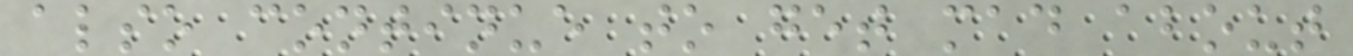also continue to get mad about
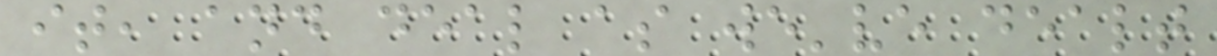it, and deal as we've dealt
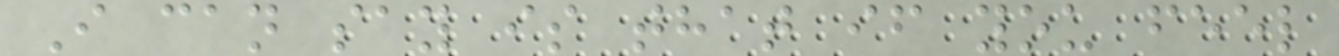I can say is that if you feel
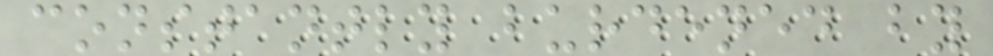constantly burdened by
